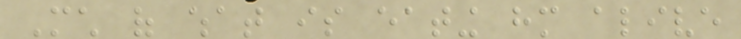Much of what is eating him alive
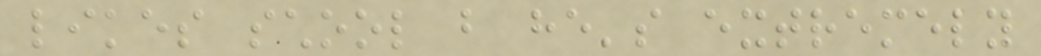likes school but he's extremely
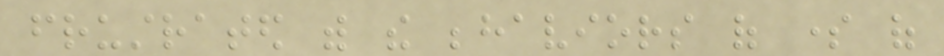frustrated with the behaviors of some of
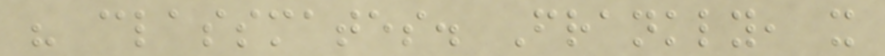his classmates. Frankly, it
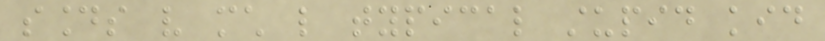sounds very much like typical stupid kid
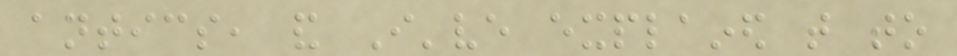antics, and I've explained that to
